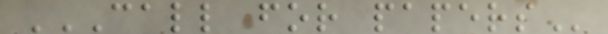CALL FOR PAPERS
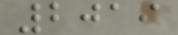2019
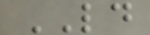LD
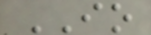IO
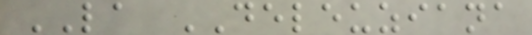LA DELEUZIANA
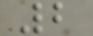2
